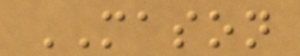MASON
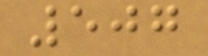507
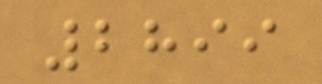2899
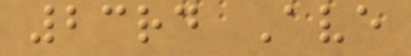23rd Ave
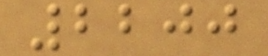2200
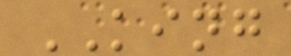KING
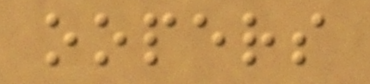oopers
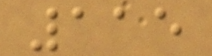115
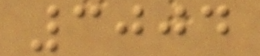3004
